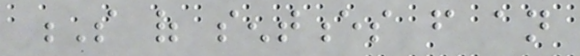S of sentences from an
